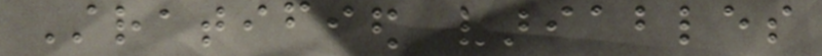Stratified variables
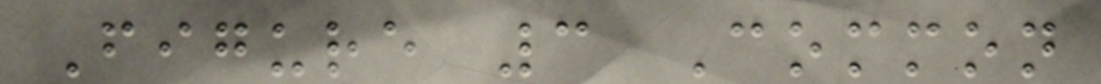Figure 3 Common
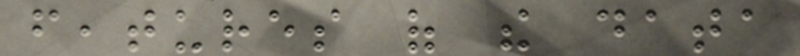features of the data
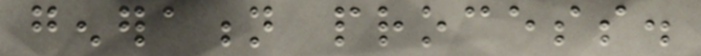generation process.
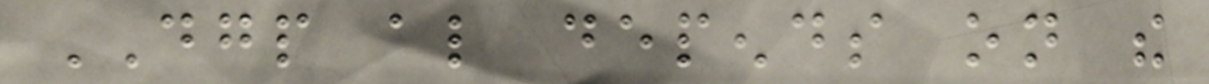DGP also depends on the
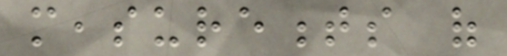measurements of
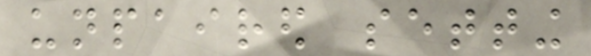unpaired setting
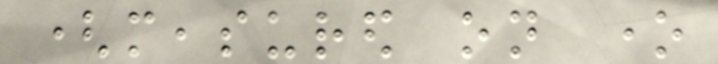(measured on one
